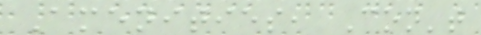Amenities, Con't
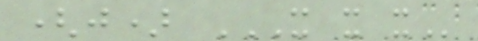(j) X X X
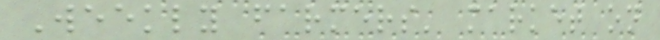Weekly farmers' market on
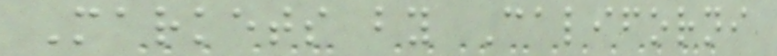Markets by Californi
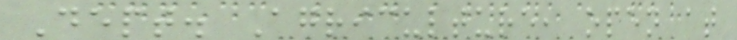Dept. Agriculture, open at
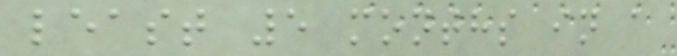least 5 months in a
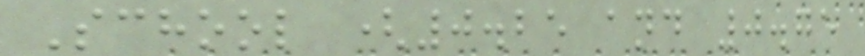School (0.25 and 0.75
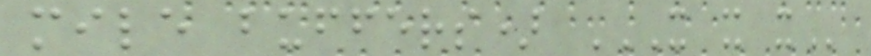mile buffers) X X X
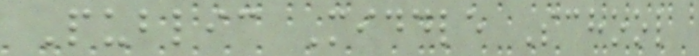Public Middle School
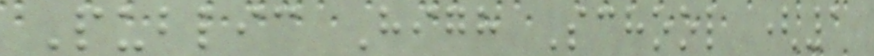Public High School (1
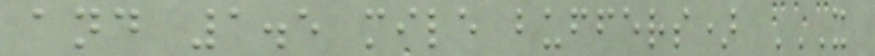and 1.5 mile buffers) X
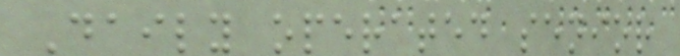Daily operated senior
